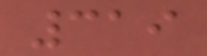319
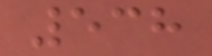538
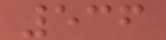536
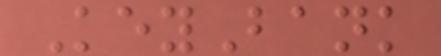KeyBank
